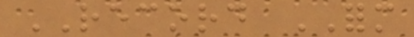RECORD FORM
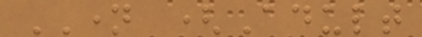NAME (Adult
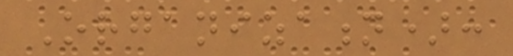Organization):
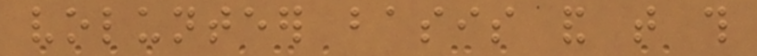volunteer basis and that this
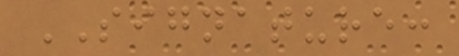SIGNATURE:
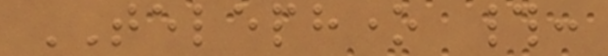TELEPHONE #:
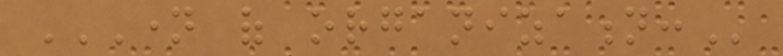NAME OF ORGANIZATION:
